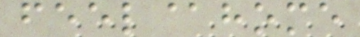feel@home
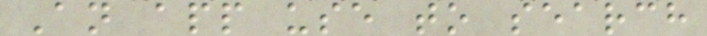An app use to search
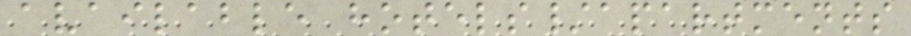available hotels/apartments
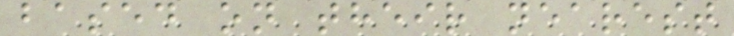based on their nearest
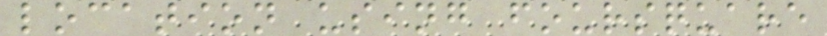location using foursquare
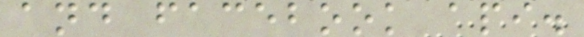and facebook api.
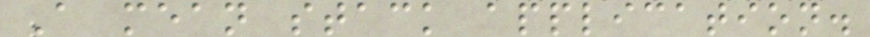A mean stack application.
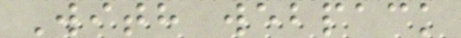With webpack
